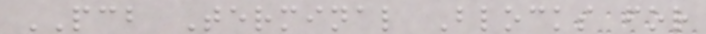PCB Terminal Blocks for
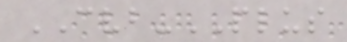CVB-PLUS
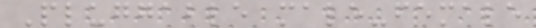Pluggable male-female
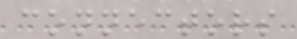connectors
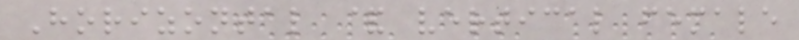Horizontal & vertical female
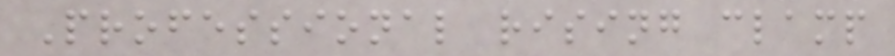Professional rising clamp
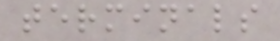terminals
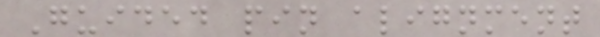Guided pin alignment
